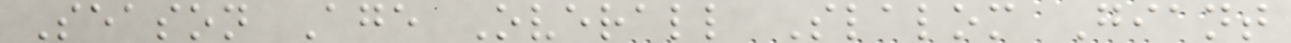Season Age Overall Slalom Giant
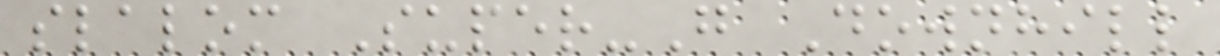slalom Super-G Downhill
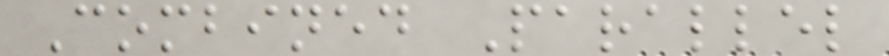Combined Parallel
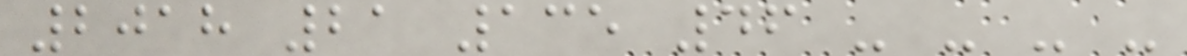2018 21 135 46 - - - -
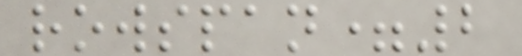rowspan=2
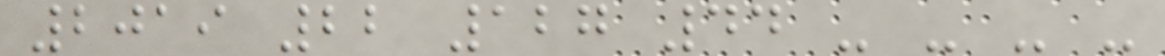2019 22 127 44 - - - -
